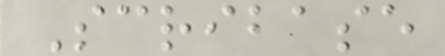Scribase
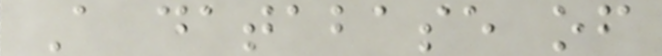A database of
